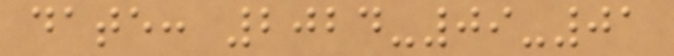date: 2024-09-01
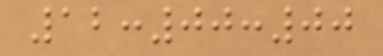12:00:00
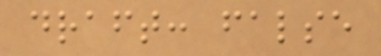draft: false
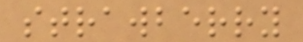strawberry
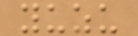yuzu
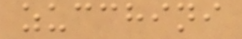zucchini
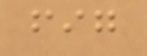fig
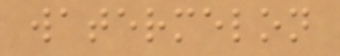watermelon
